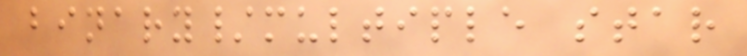binary/multiple star
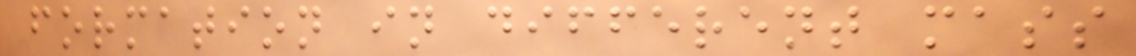formation in different mass
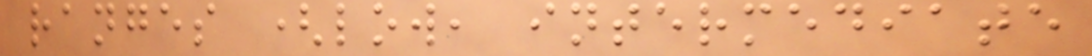ranges (low, intermediate
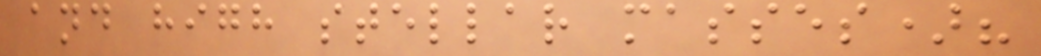and high stellar masses)?
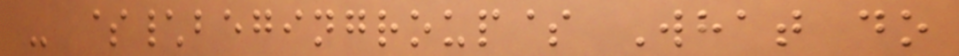- $\begingroup$ What do
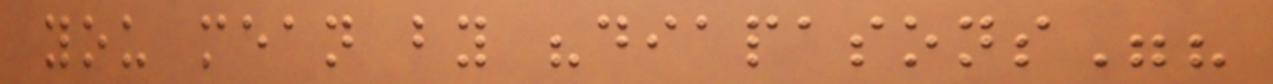you mean by "diapasons"?
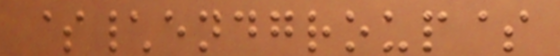$\endgroup$
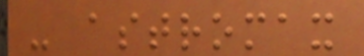- astromax
